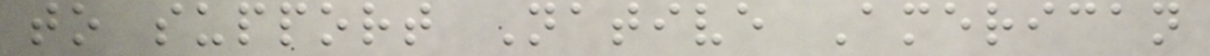to support Native American
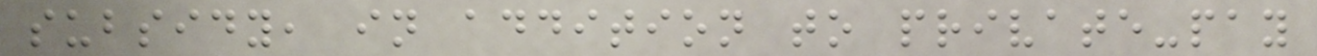subsidy, in addition to private-pay
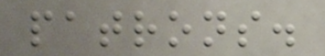patrons.
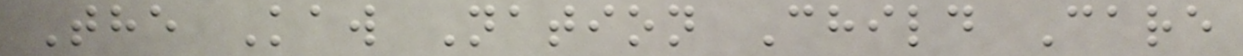The Kaw Nation Child Care
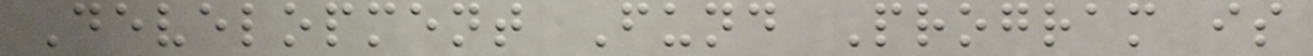Development Fund Program is
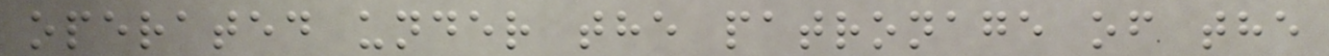operated under the patronage of the
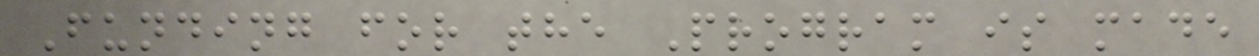Funding for the Program is made
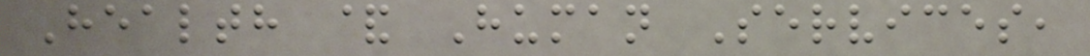Health & Human Services,
